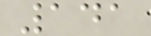141
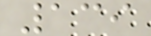139
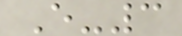E-3
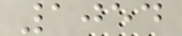1054
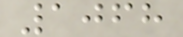1068
